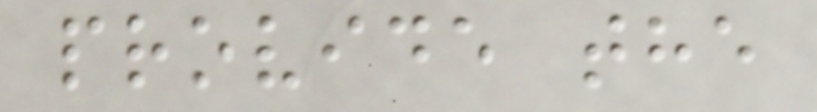provide the
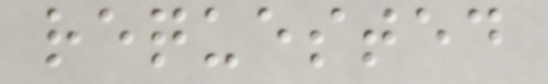requested
